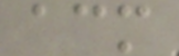acm
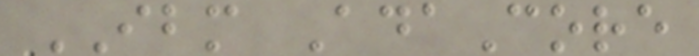IBM AdaCore
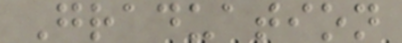Graduation
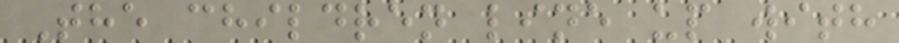The children line up with
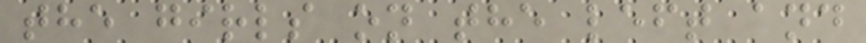the girls on the left and
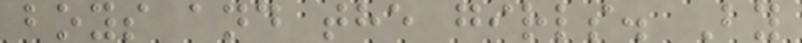boys and the girls. By
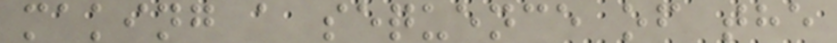making a sequence of the
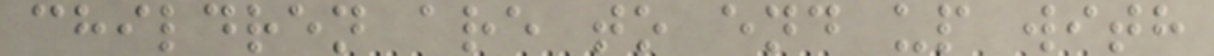children are to end up with
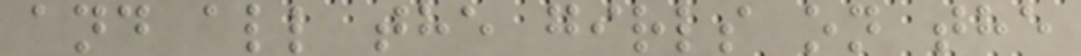and all the girls on the
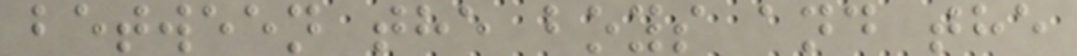between the boys and the
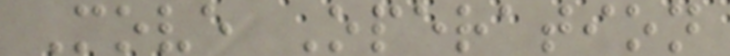Move Operation
